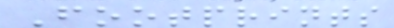Footprints
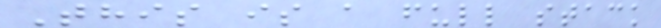This is a full stack
